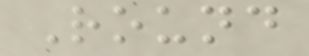Round
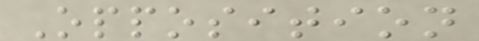Opposition
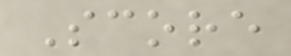Score
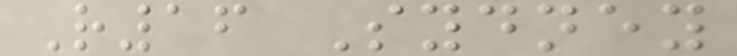R16 Sydney
